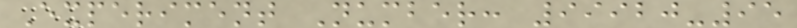Experiment Number: 99920-95
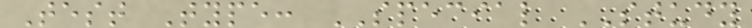Test Type: SPECIAL STUDY
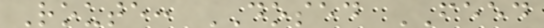Route: DOSED FEED
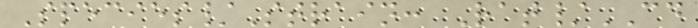Species/Strain: Rat/CD
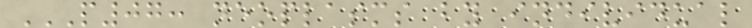P07: NEOPLASMS BY INDIVIDUAL
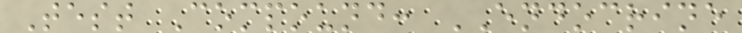Test Compound: ENDOCRINE
